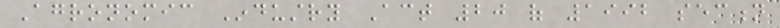Agronomic Industry Act 20 of 1992 section
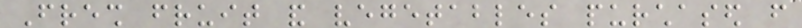Fresh fruit and vegetables purchased from
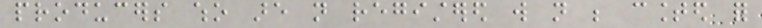producers who are not registered will not be counted for
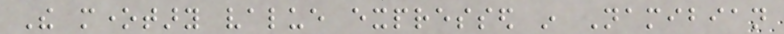The monetary value expressed in Namibian
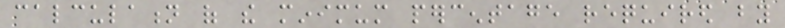calculation of the minimum percentage required by
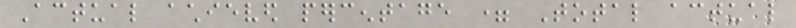Actual achieved percentage = Total actual
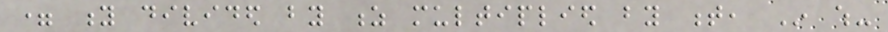= y divided by z multiplied by t, In which-
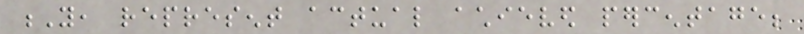Y, represent actual achieved percentage;
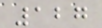127
